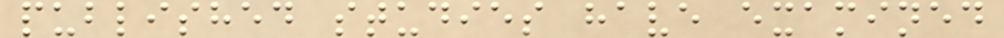published studies have examined
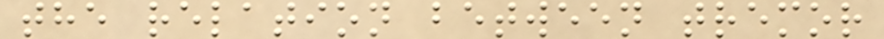the relation between tremor
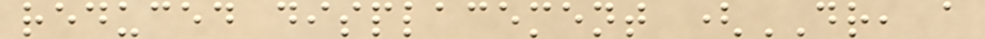reduced displacement (DR, a
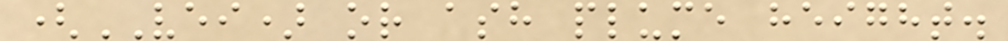(VEI) or ash plume height.
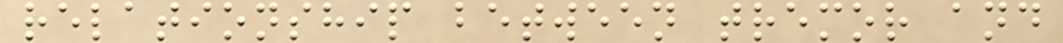relationship between tremor and
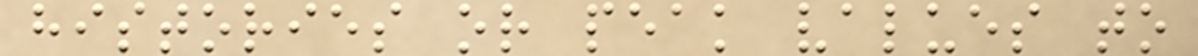histories or peak values to
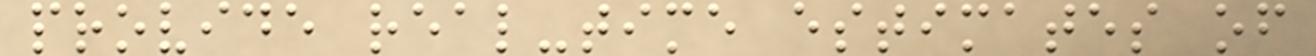provide real-time estimates of
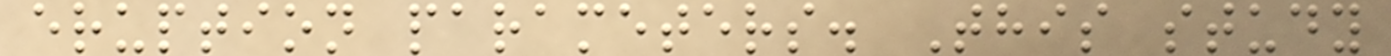eruption parameters. This study
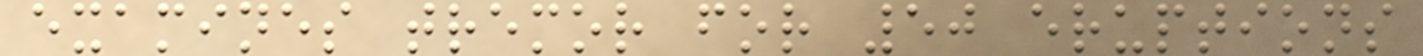examines tremor for 50 eruptions
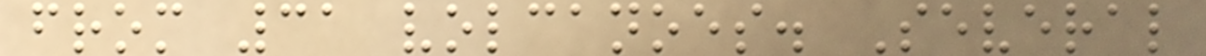from 31 volcanoes. Several
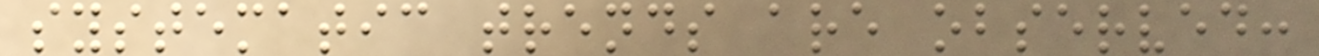systematic trends are observed:
